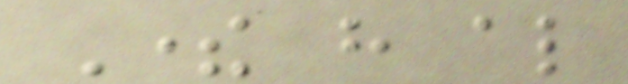There have also
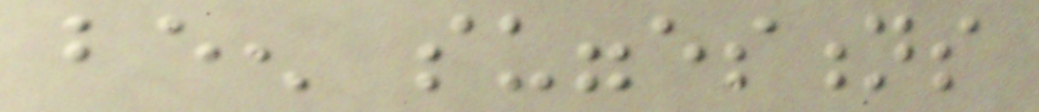been suggestions
